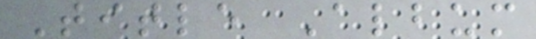Title Album
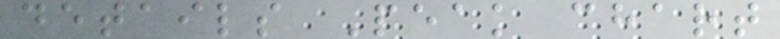details Peak chart
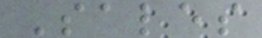Sales
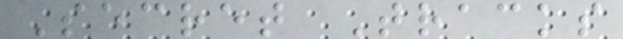Secret Tracks
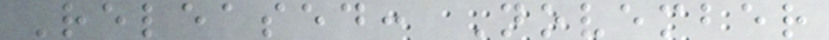Released: November
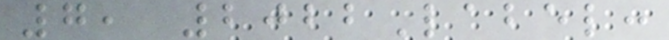7, 2022Label:
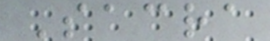Sacra
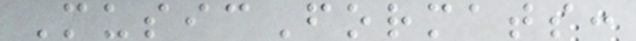MusicFormats:
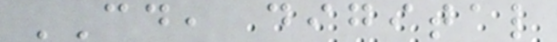CD, digital
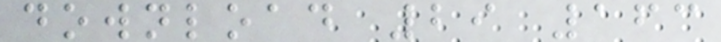download 29 163
